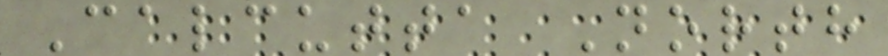Calcutta North
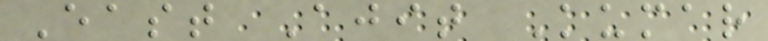East Ajit Kumar
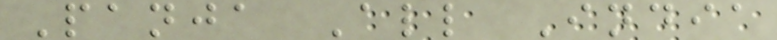Panja All India
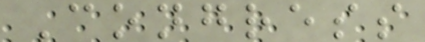Congress
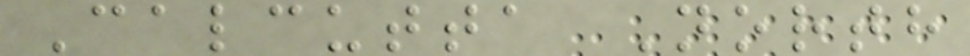Calcutta North
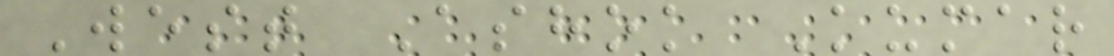West Ashok Kumar
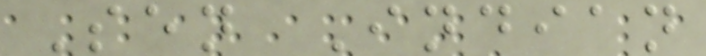Sen Indian
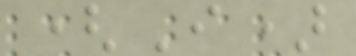(I)
